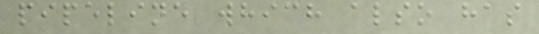pipeline which also has
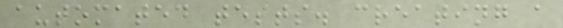automated tests. creating a
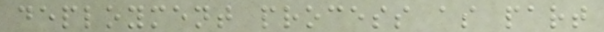deployment process as part
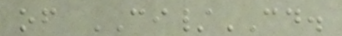of CI/CD.
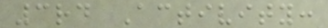3rd Activity:
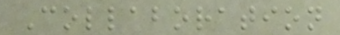Collaboration
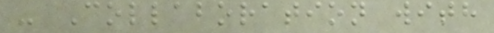- Collaboration with
